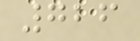726
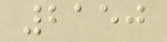2150
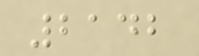2142
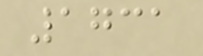1731
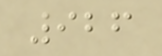926
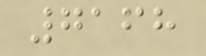7168
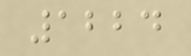1224
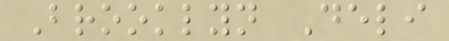Brooklyn Deli
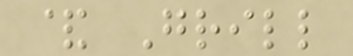& Grill
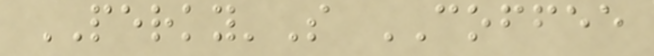PERKY'S COFFEE
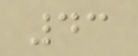43
